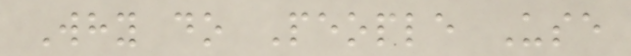Why do People Use
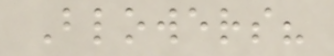Blowers?
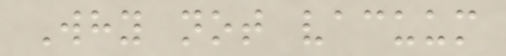Why not vacuum
